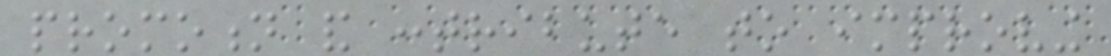promotion and contribute to improving
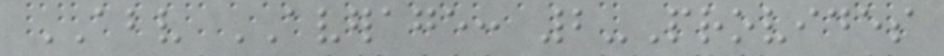ABOVE AVERAGE: 2-Provides
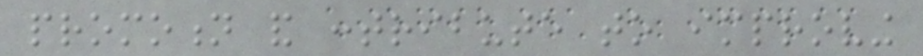promotion and contribute to improving
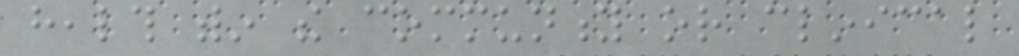health within the community or clinical
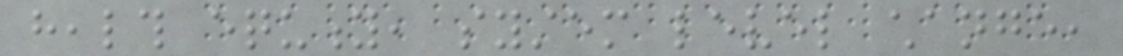health equity, system level change,
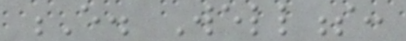E. Wellness:
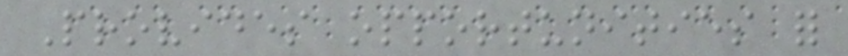Provides opportunities for
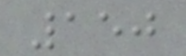150
